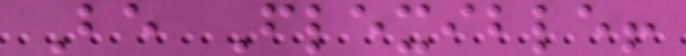Be Flexible!
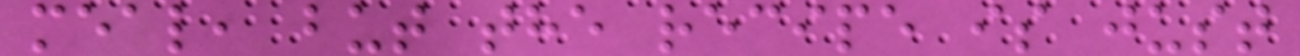meal, but the recipe is just
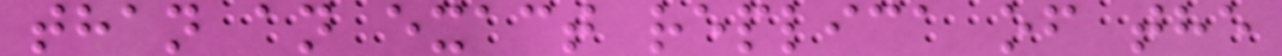than an exact replica of the
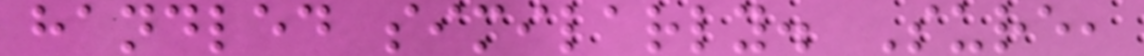handled similarly. Sure,
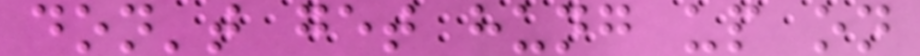don't get hung up on
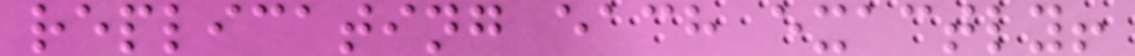replicating each exactly!
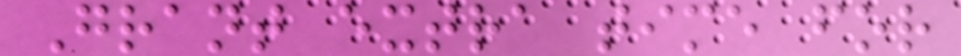Grant extra time for
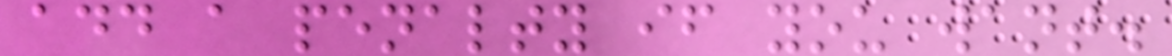add a penalty if you want.
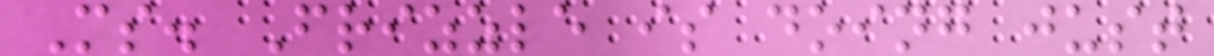Ms. Frizzle is doing just
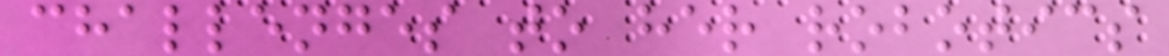challenges to her robotics
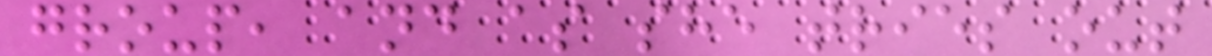group, and as she tries out
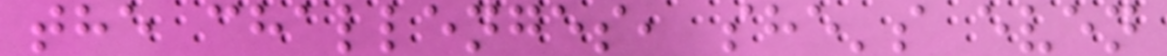the challenges, she's even
